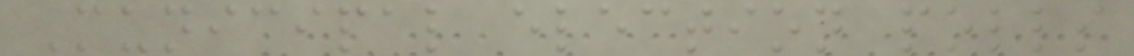Municipal election polls
